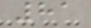81
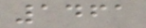1461
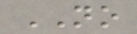NO
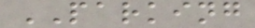PARKING
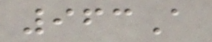963A
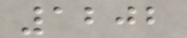1202
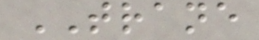TRANE
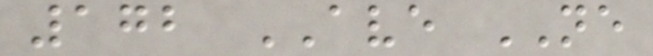172 AVE NE
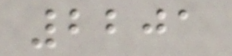2201
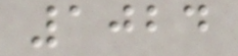1024
